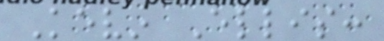Kevin Ellis:
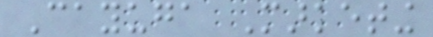Cayuga Marketing
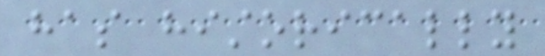has historically
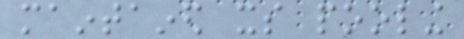maintained its pooling
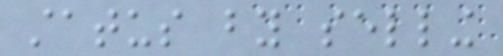status by selling
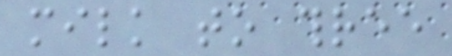milk to three
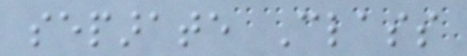separate Class
